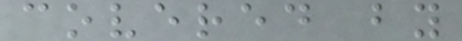covered by
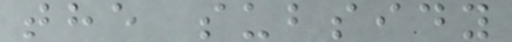the subsidy
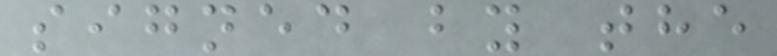signed by the
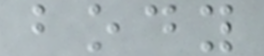body
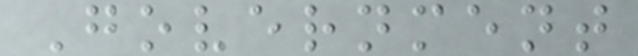Government
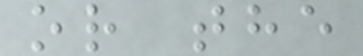or the
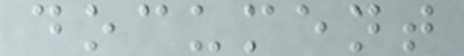document
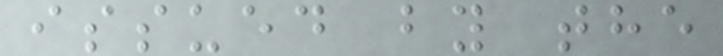issued by the
